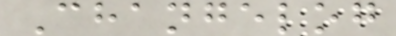Changelog
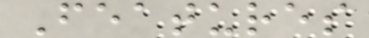Features
